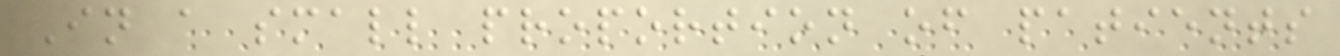In a small proportion of patients
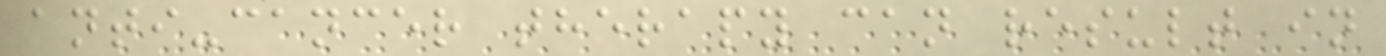anti-cancer therapy can result in
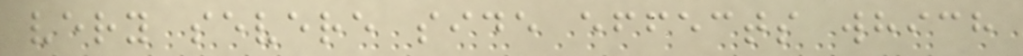very severe side effects which
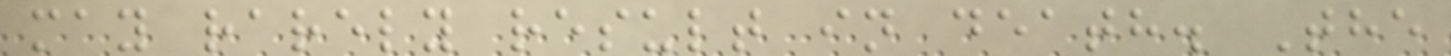may rarely result in death. The
